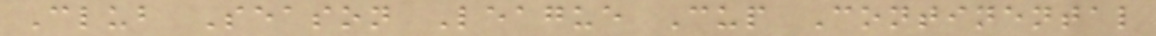Club Season League Cup Continental
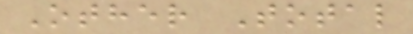Other Total
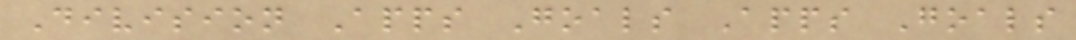Division Apps Goals Apps Goals
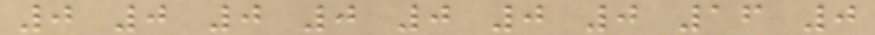0 0 0 0 0 0 0 16 0
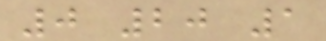0 20 1
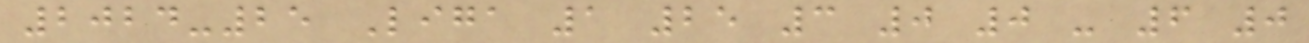2024-25 Liga 1 25 3 0 0 - 6 0
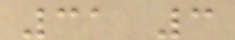31 3
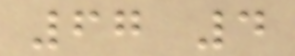67 4
